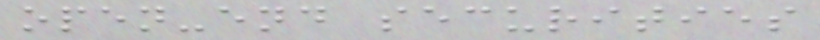open-end securities
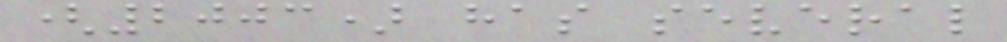(2003) has several
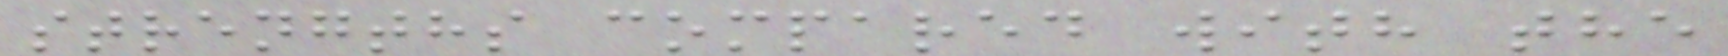strengths compared with the
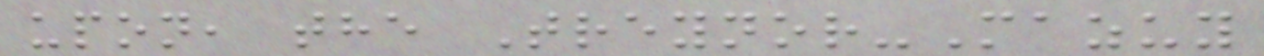upon, the Treynor-Mazuy
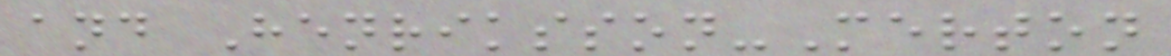and Henriksson-Merton
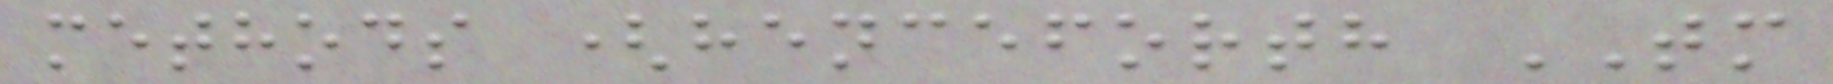methods (henceforth TM
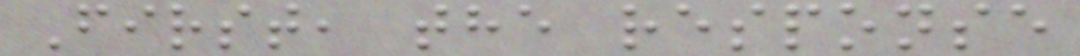First, the response
